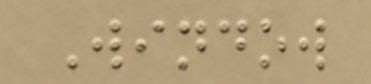Window
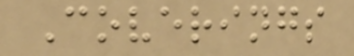Coverings
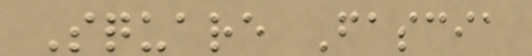Square Fascia
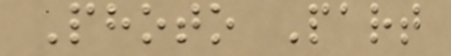Photo Part
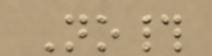No#
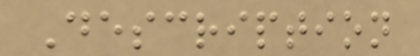Description
